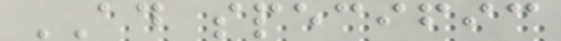AD specific
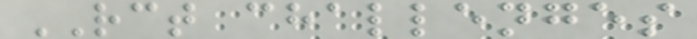RCT challenges
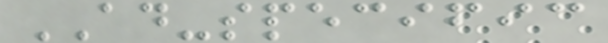AD-specific
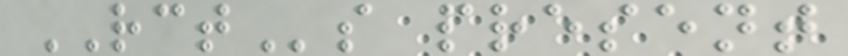RCTs present
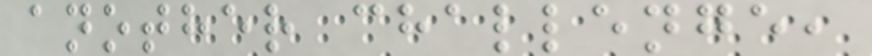another challenge,
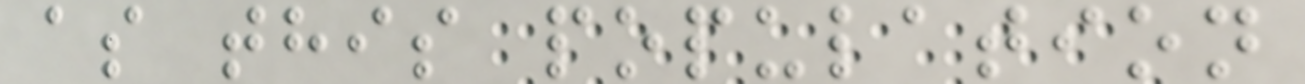as this population
